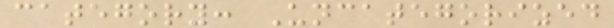category: Uncategorized
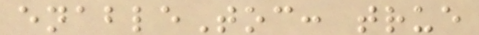enableToc: true
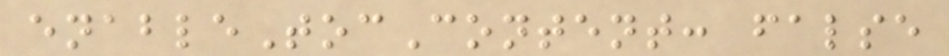enableTocContent: false
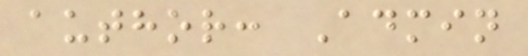author: Admin
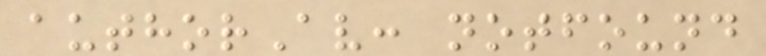authorAv: notfound
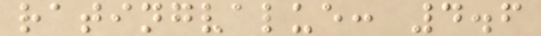ratingvalue: 4.6
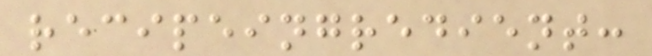recipeingredient:
